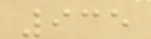935
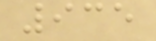935
